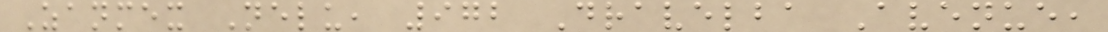Zanmex Nelu, 972 Dravelba Avenue,
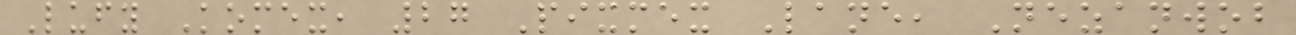Lufy Komex, 27 Pixmex Lane, Nezanwob
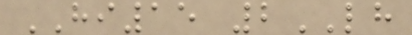HI15 2LH
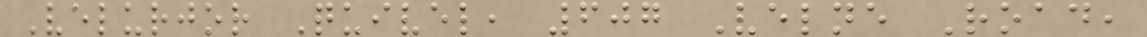Velurjor Quivel, 607 Velne Road,
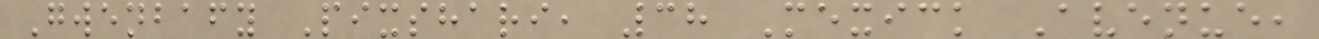Gwenbafy Pixshari, 38 Mexick Avenue,
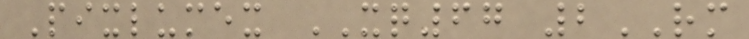Pixlumex XQ67 2RM
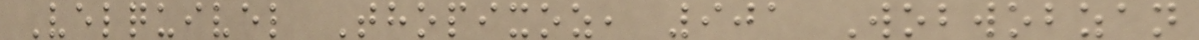Velquivel Thopixoz, 901 Wobwobzan
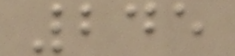245
